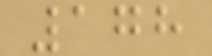178
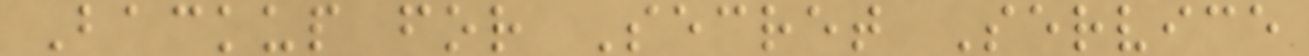Backup for Secret Service
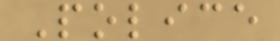Police
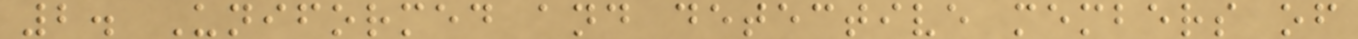2. Uniformed and detective members of
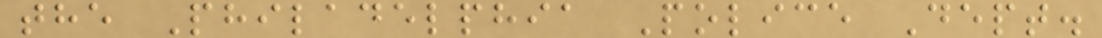the Philadelphia Police Dept.
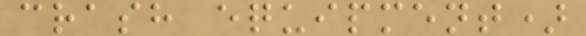crash equipment)
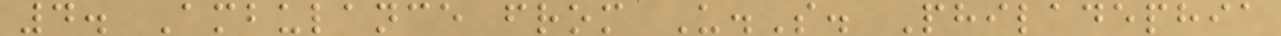4. Ambulance from U.S. Philadephia
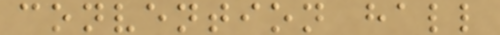convention hall
